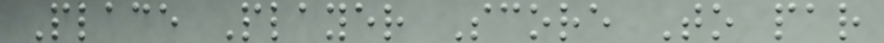Place Player Score To par
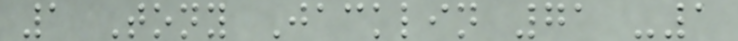1 Tony Jacklin 71 -1
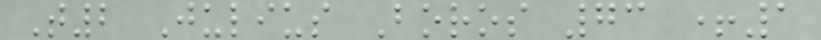T2 Julius Boros 73 +1
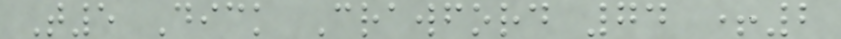T5 Dick Crawford 74 +2
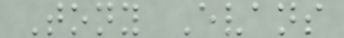Tony Evans
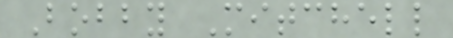Bobby Mitchell
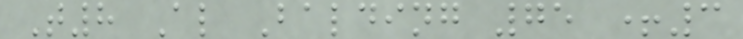T8 Al Balding 75 +3
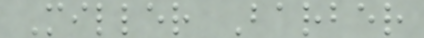Miller Barber
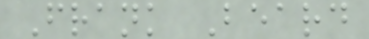Frank Beard
